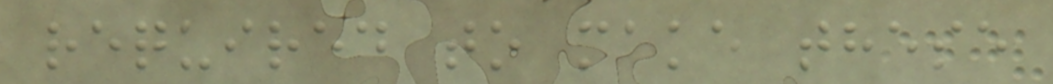required to make these
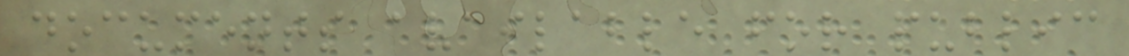documents available for public
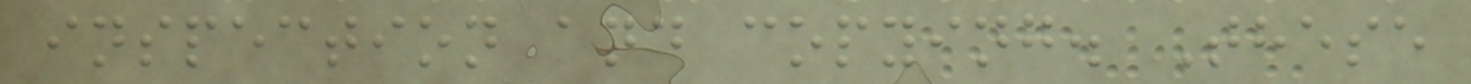inspection and copying. These
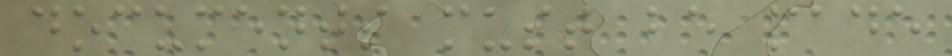documents must be made
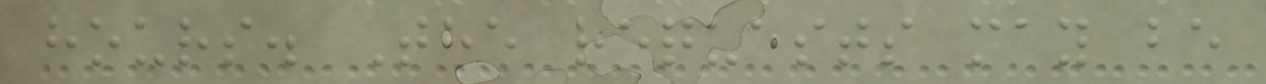hours. The requests may be
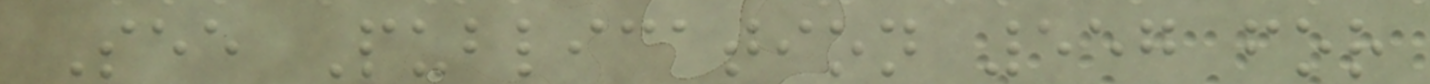See Publication 557 for
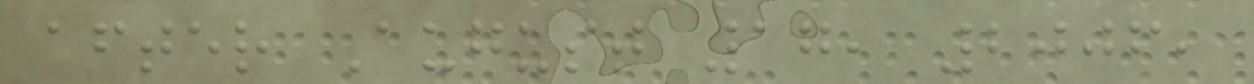after August 17, 2006,
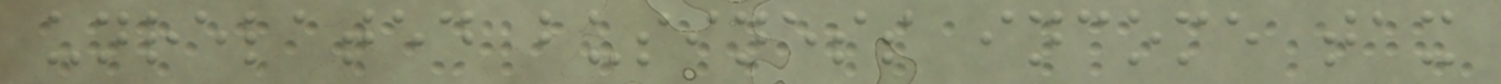unrelated business income tax
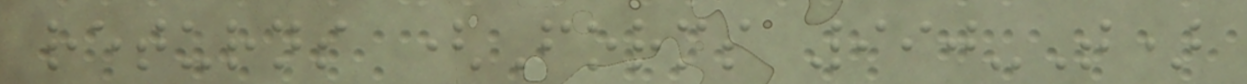returns (Forms 990-T)
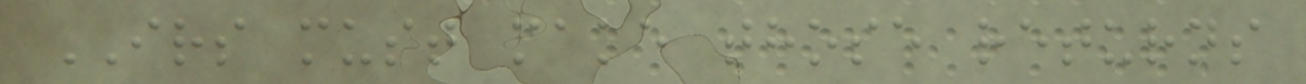IRS must make those returns
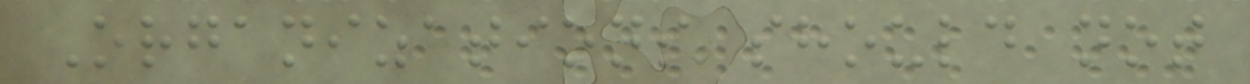Organizations should not
